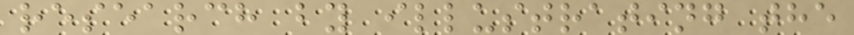research by illustrating the
